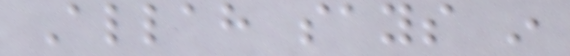Allah says in
